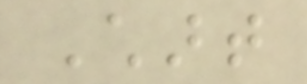Chart
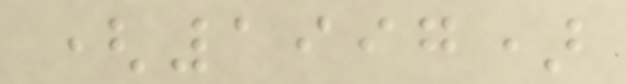(1997)
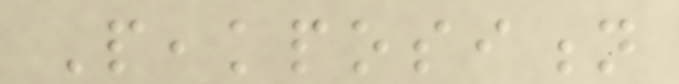Peakposition
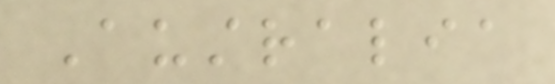Australia
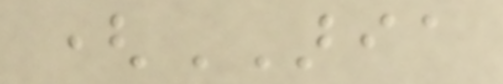(ARIA
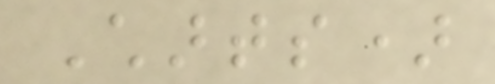Charts)
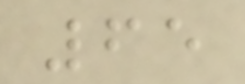65
